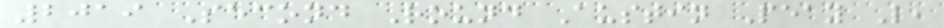2019 Second Round Austin Peay L,
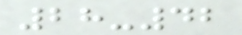28-42
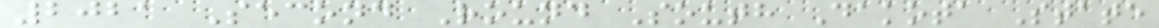2021 Second Round South Dakota State
